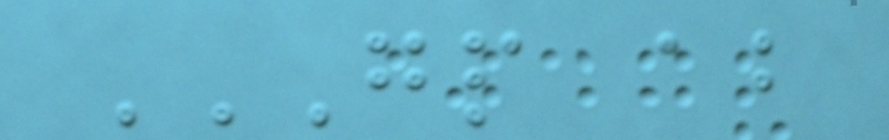GP AB
